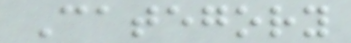Category
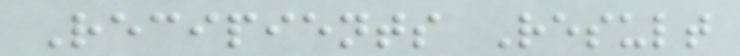Recipients Result
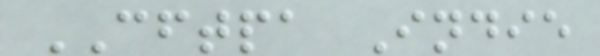CFTPA Indie
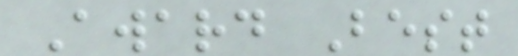Award Best
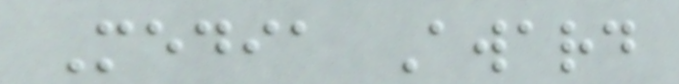Media Award
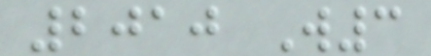2010 W3
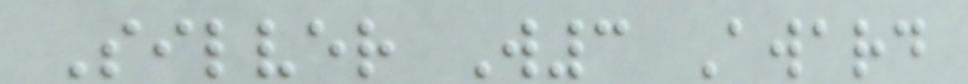Silver W3 Award
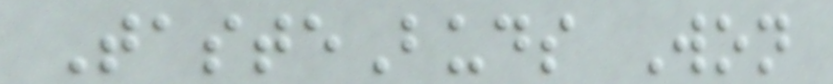TasteBuds Won
